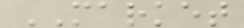MARKET
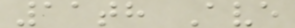11th Ave
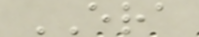ERA
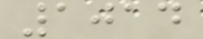1014
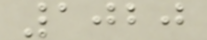1020
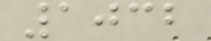1032
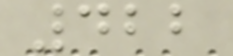422
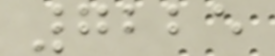7225
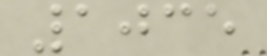1035
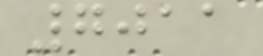7011
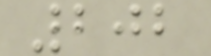202
